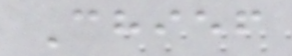Chief
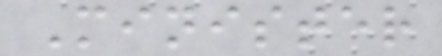Minister
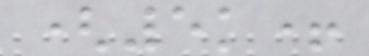(5k+
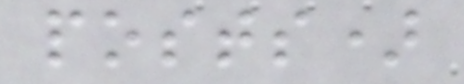posts)
